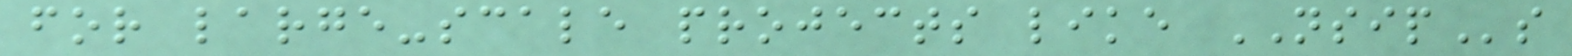for large-scale projects like NSIPs
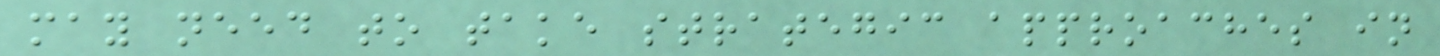may need to take strategic approaches in
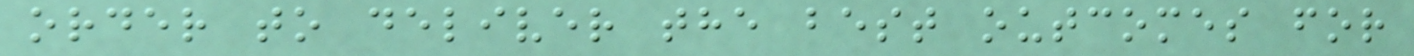order to deliver the best outcomes for
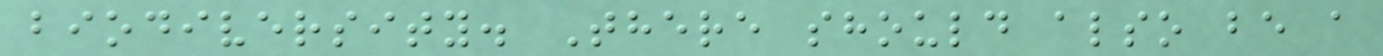biodiversity. There should also be a
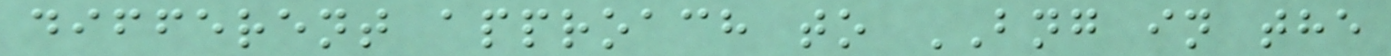different approach to BNG in the
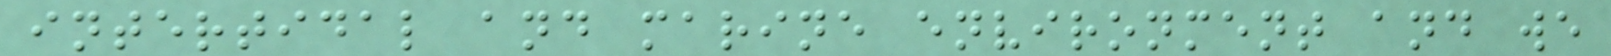intertidal and marine environment and we
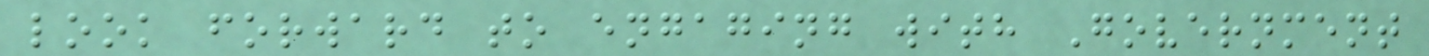look forward to engaging with Government
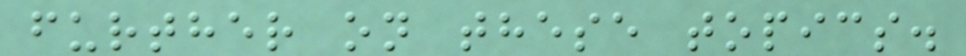further on these topics.
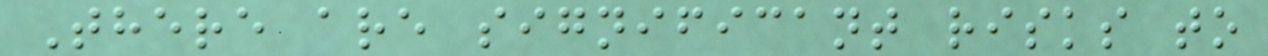There are significant risks to
